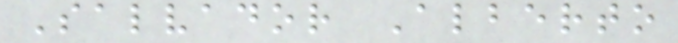Salvador Alberto
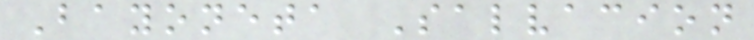Bayoneta Salvacion
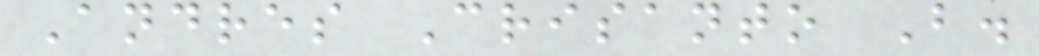Andres Crisanto B.
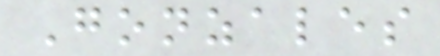Gonzales
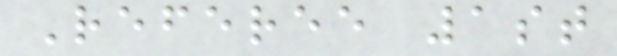Referee 1st
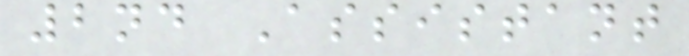2nd Assistant
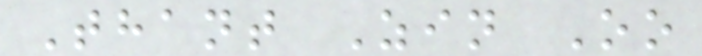Thant Zin Oo
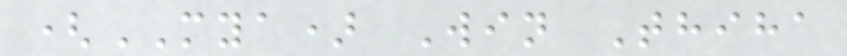(MYA) Win Thiha
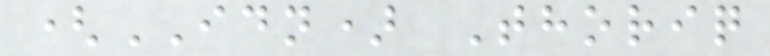(IDN) Thoriq
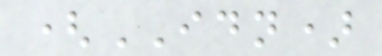(IDN)
